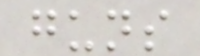guns
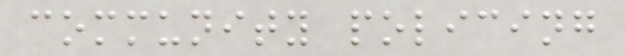community policing
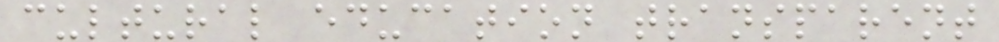cultural education transparent
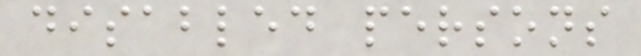disabled persons
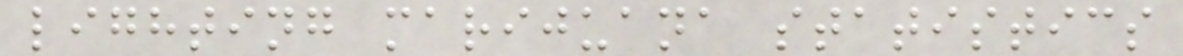lighting marijuana statistics
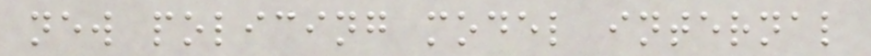new policing model internal
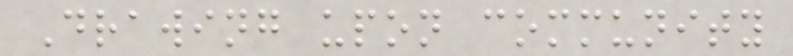Drawing upon community
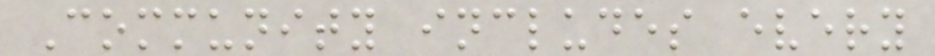Community includes every
